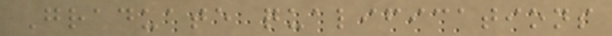Graduate qualifications
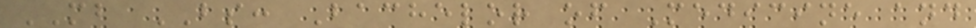MB BS: Bachelor of Medicine and
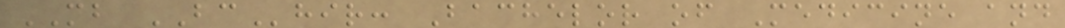MB BChir: Bachelor of Medicine and
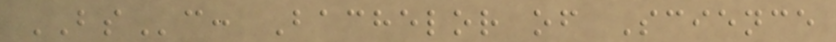BSc: Bachelor of Science
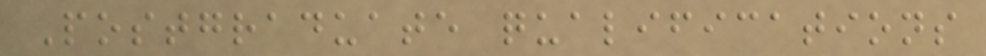Postgraduate qualifications
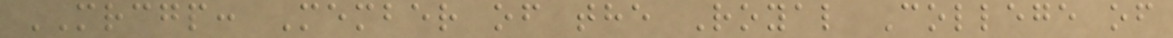MRCGP: Member of the Royal College of
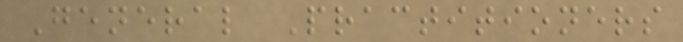General Practitioners
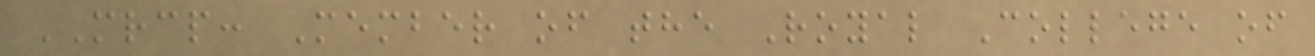MRCP: Member of the Royal College of
